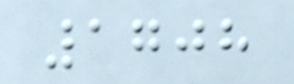1708
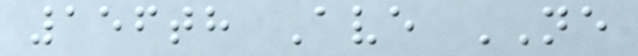156th Ave NE
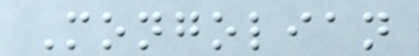Mongolian
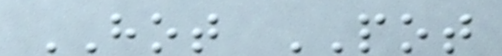HOT POT
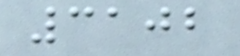3102
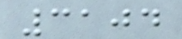3104
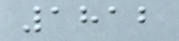1812
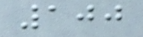100
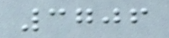3706
